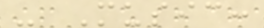- Music:
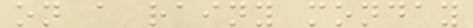on a rainy monday
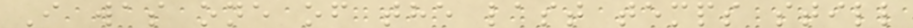I was one of the last temps still
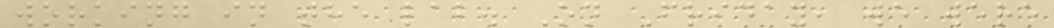working in the lab. On Friday, we were
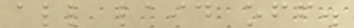all laid off.
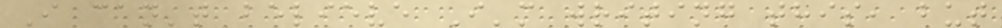I can't believe I'm writing this, but
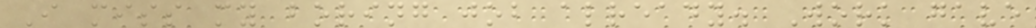I miss my boring job already. Work gave
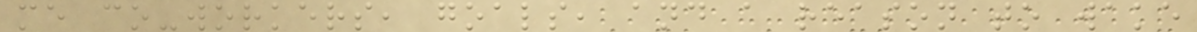me co-workers, goals, and a reason to wake
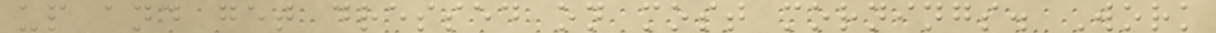up and get dressed on most mornings. Work
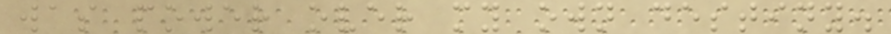was power over my own destiny.
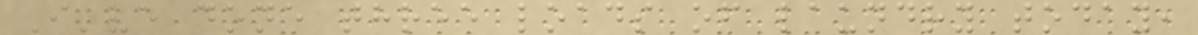I've done three loads of laundry today,
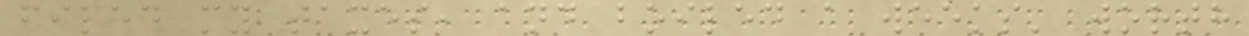filed my taxes, and boiled a weeks' worth
